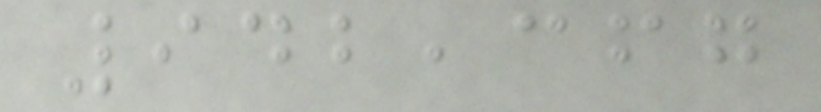942,367
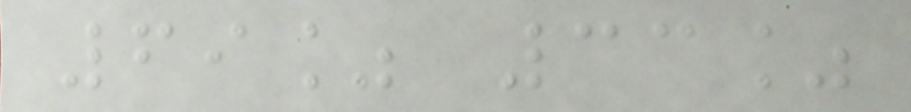69% 33%
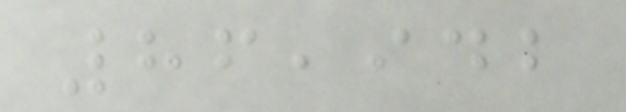86,942
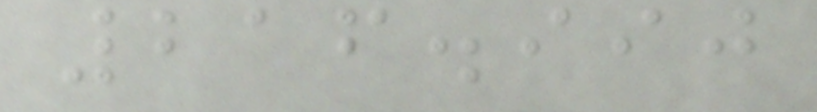216.990
